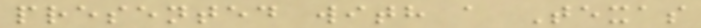presented with a Texas
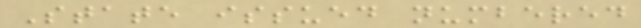State issued numbered
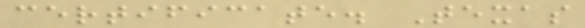certificate. Texas
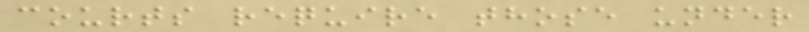courts require those under
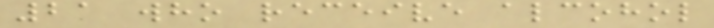21 who receive alcohol
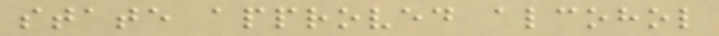state approved alcohol
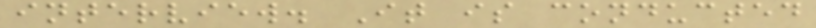interview. It is conducted
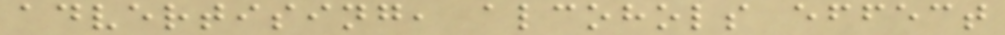advertising, alcohols effect
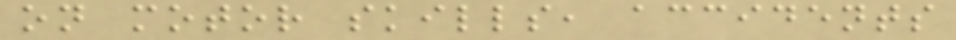on motor skills, accidents
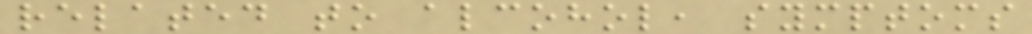related to alcohol, symptoms
